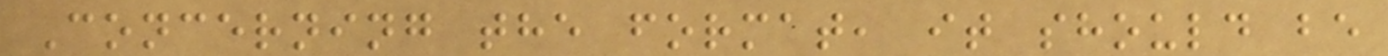Concerning the format, it should be
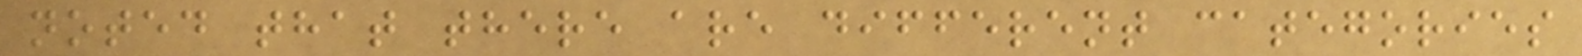noted that there are different categories
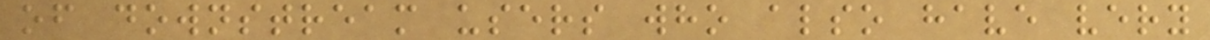of downstream users who also have very
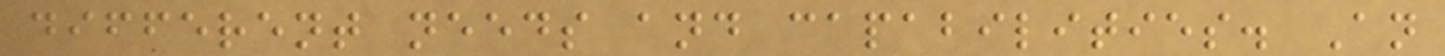different needs and capabilities. An
